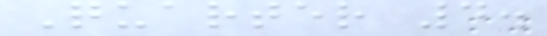Quarter 4.
